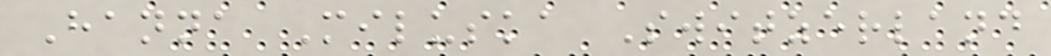Hanna Miluska Switzerland
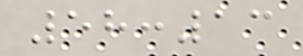58:13
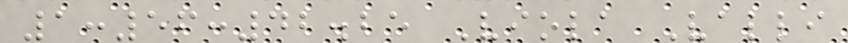1:56:42.25 Viola Valli
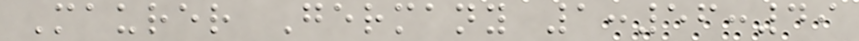Maurer Germany 1:56:49
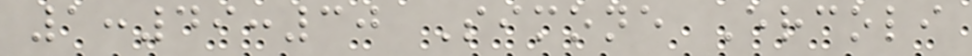1:49:30 Simone Ercoli
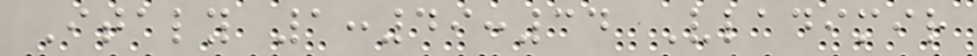Italy 1:49:34 Vladimir
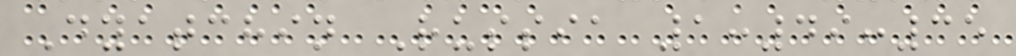Dyatchin Russia 1:49:35
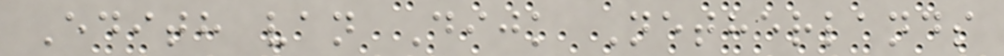Edith van Dijk Netherlands
